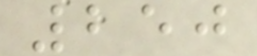250
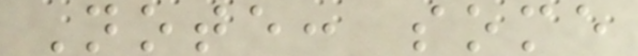Note: some
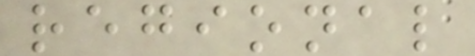regional
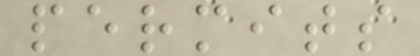permits
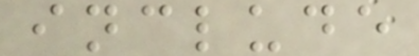include
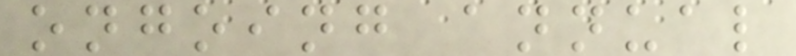ongoing annual
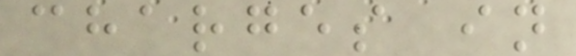charges in
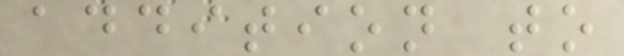addition to
